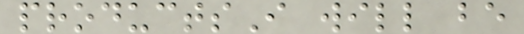productsI will be
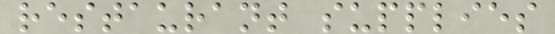restaurant supplies
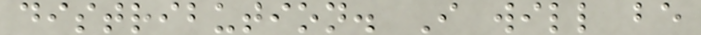distribution. I will be
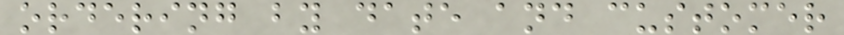ordering by date and customer
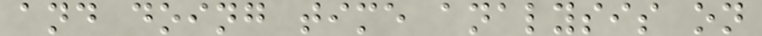and doing time analysis on
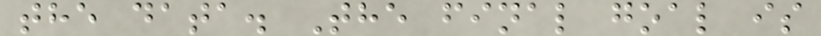the data. The final goal is
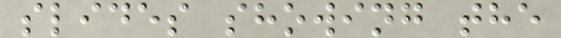slides showing the
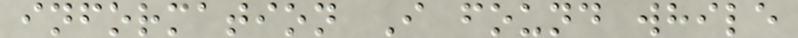information I found while
